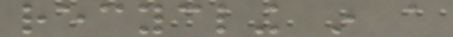recycling in a
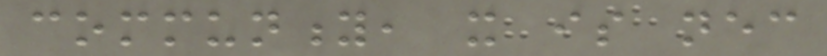community, it is necessary
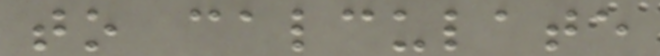to calculate
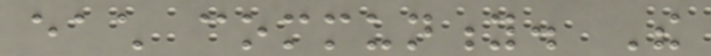each community. The
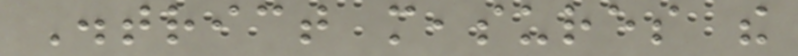District measures the
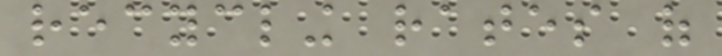recycling rates of
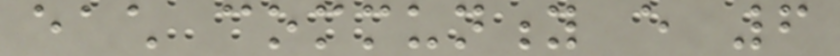each community every 6
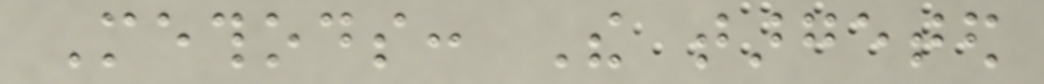Methods: The targeted
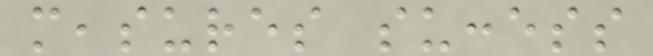measures success
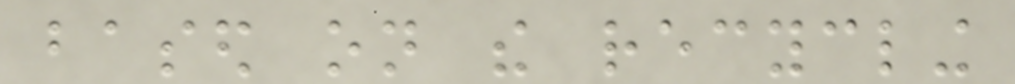based on the recycling
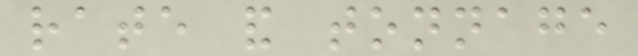rate and tonnage
